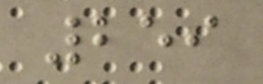259
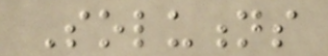Solutions
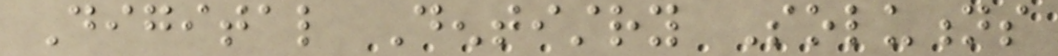Digital Dentistry Solutions
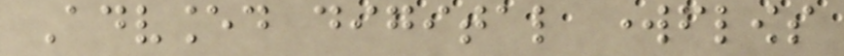Advanced digital workflows
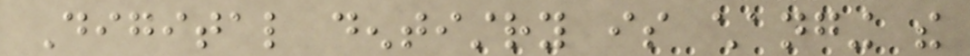Digital dentistry is changing the
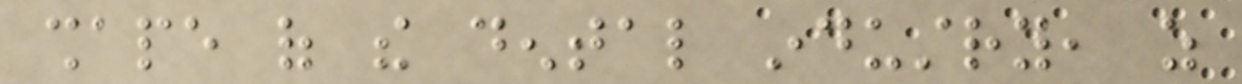shape of the dental industry, as
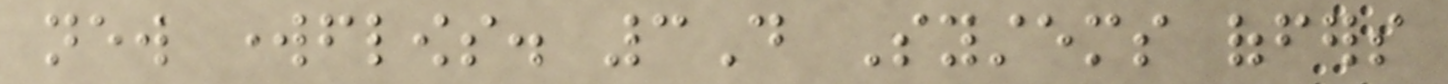new workflows. 3D Systems offers
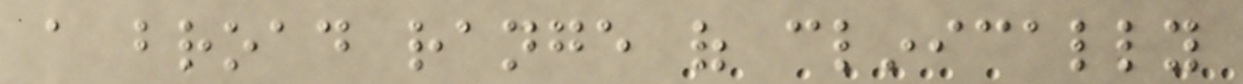a broad range of clinically
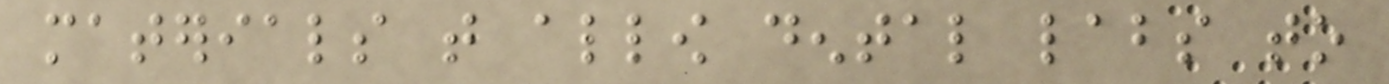materials that allow dental labs to
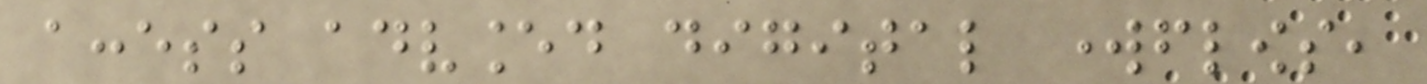access advanced digital workflows,
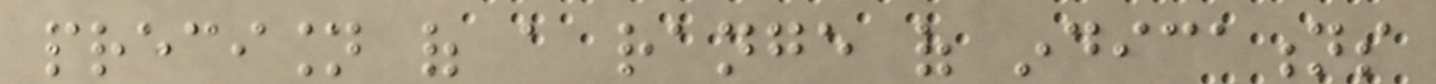precision of a range of indications
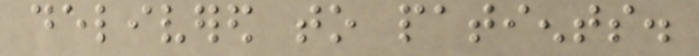delivered to patients.
